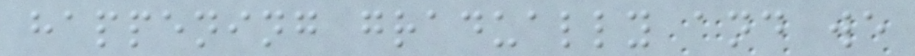happening gradually and we
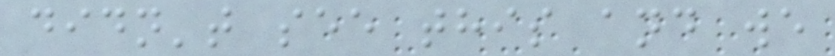didn't see this and we
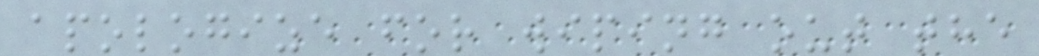apologize for wiping out the
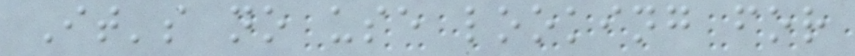It's no use looking for
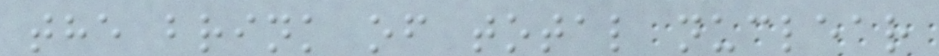the brink of total nuclear
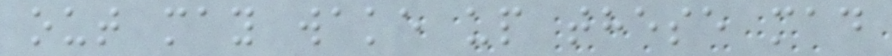out may wake up these mad
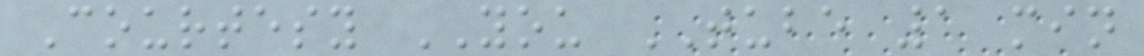Courtesy YOU TUBE 1 min
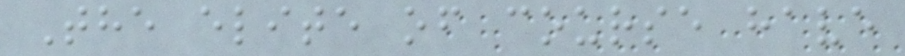The elite of course have
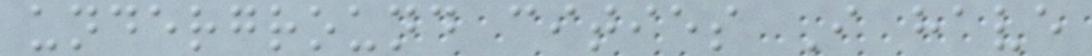underground cities I have
